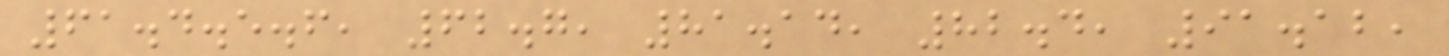61.4.5.6, 62.7, 81.14, 82.4, 91.12,
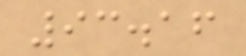93.16
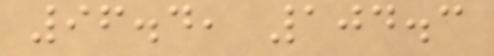96.4, 104.3
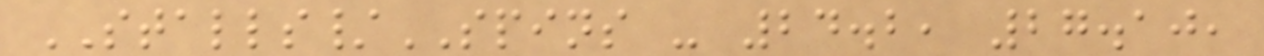STALLS/SPINS - 24.2, 27.10,
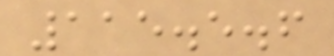115.5.6
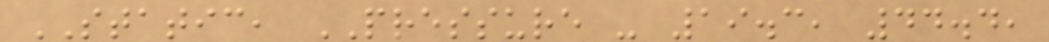STATIC, PRESSURE - 19.3, 44.4,
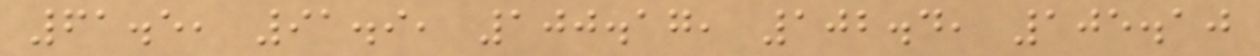61.5, 91.9, 100.17, 102.4, 105.10
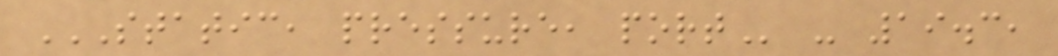STATIC, PRESSURE, PORT - 19.3,
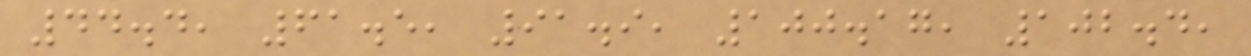44.4, 61.5, 91.9, 100.17, 102.4,
